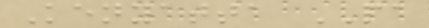Kenyatta PA
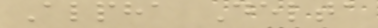Alpha Delta
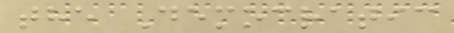the Democratic
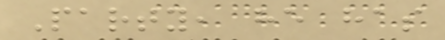Party, he has
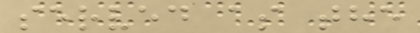served as the
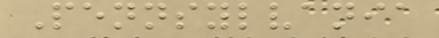Pennsylvania
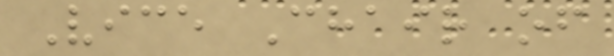Vice Chair of
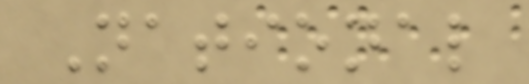National
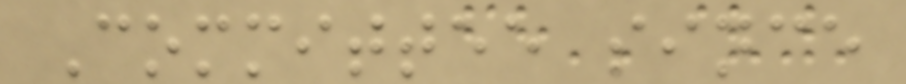Committee since
